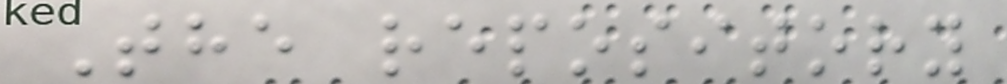The repository
